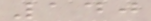140
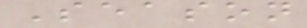Season
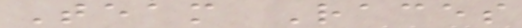Team Races
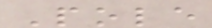Pole
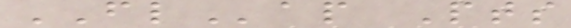FLap Pts
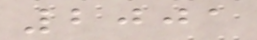2001
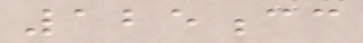125cc
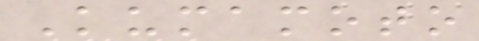Kumamoto
